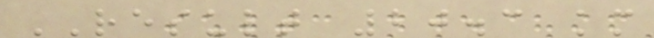RESULT 20.3 km
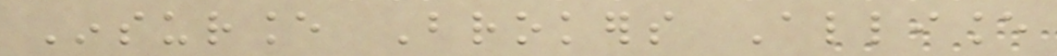Insurance Brokers Alliance
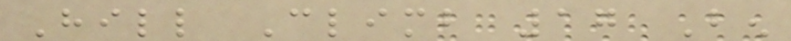Hill Climb 17 Ben
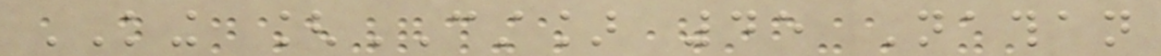KING [CST] 45 Nathan
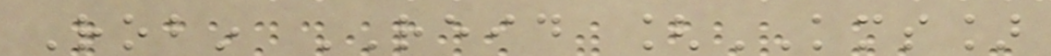Robin REID [KMS]
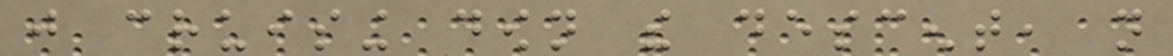just cruising down the descent, not
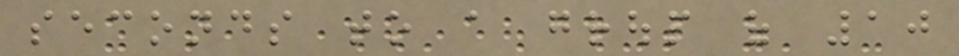seconds to a group of 10
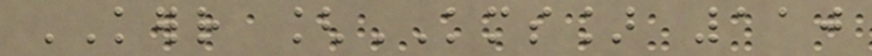KERR [KMS] 110
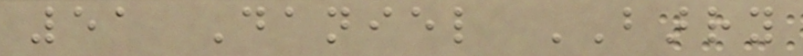51 Daniel BARRY
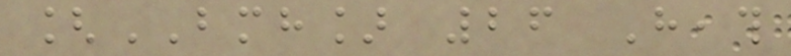[BMH] 26 Heath
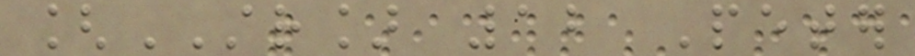[STR] 12 Peter
